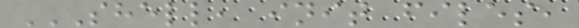SHELL, INIT FILES,
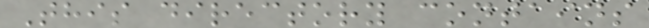This directory contains
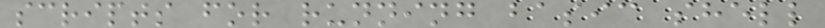scripts for running basic shell
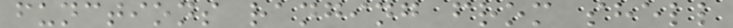functions ranging from shell
